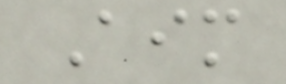Aim
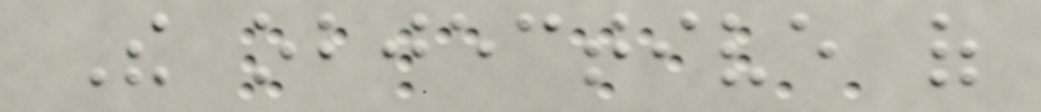The objective of
